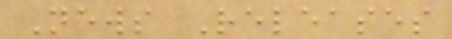News Releases
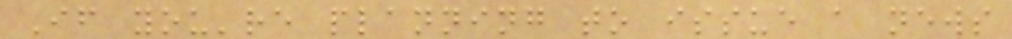If you're planning to issue a news
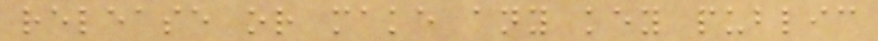release or make any key public
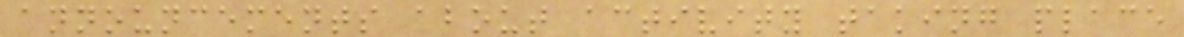announcements about activity taking place
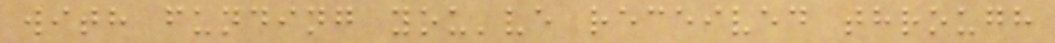with funding you've received through
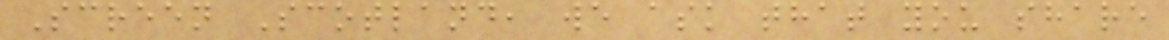Screen Scotland, we ask that you share
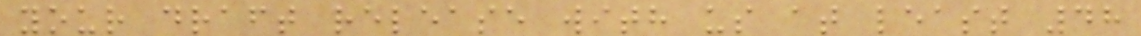your draft release with us at least 48
